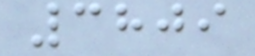3809
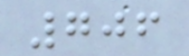706
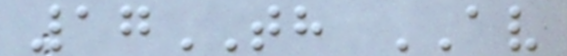17TH AV
